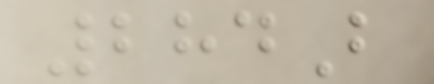284B
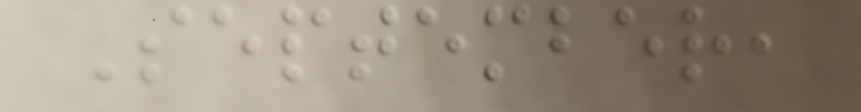September,
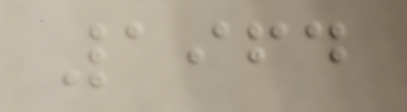1964
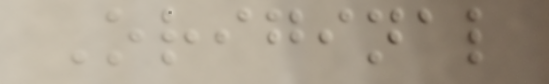Original
